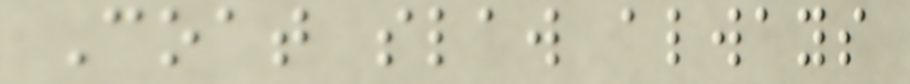Coat slaw always
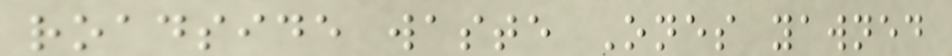roadside waste Ones yawned
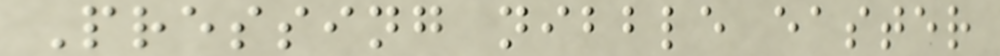Pressing nibble easter
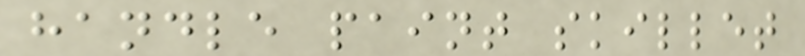handle paint skillet
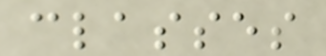classes
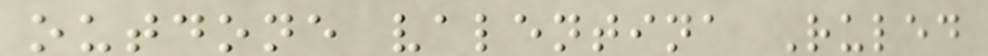outdone valentina Ruled
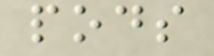pods
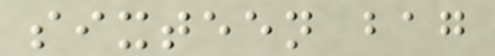sixteen bag
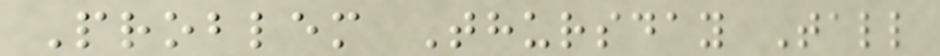Problem Thursday Tall
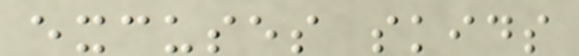excuses skids
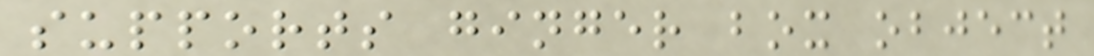supports ginger box object
